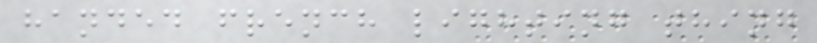handed french lighting thing
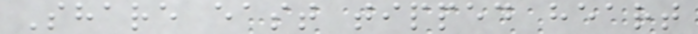Share east tipped heart
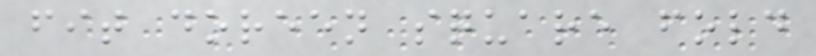fit doreen square fold
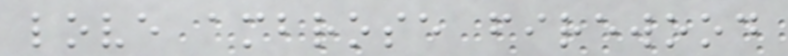love ambrose firewood
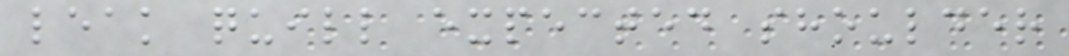leak quill expected shoulder
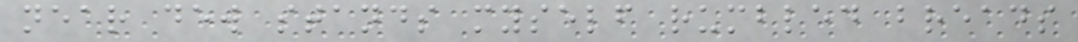near dew stands myself rumbled breads
